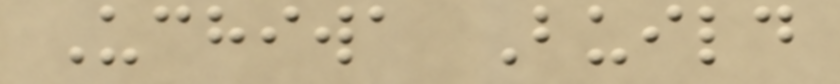Uchiwa Build
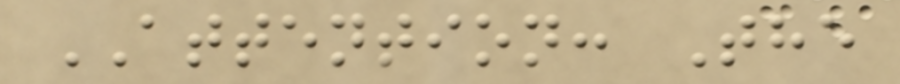ATTENTION: The
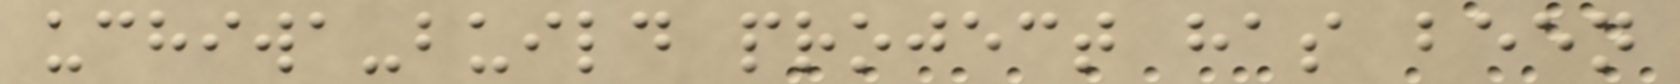uchiwa-build project has been
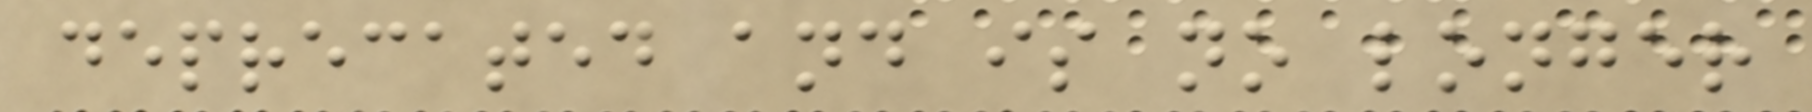deprecated and is no longer
